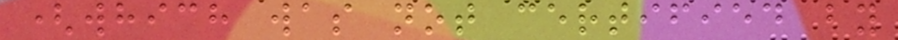(which was not certified by
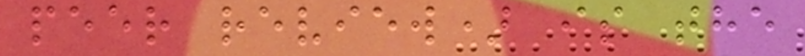peer review) is the
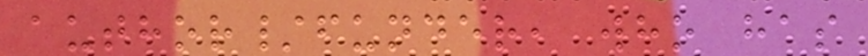author/funder, who has
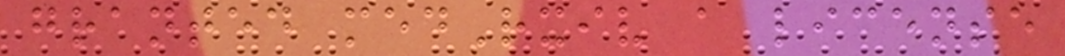granted medRxiv a license
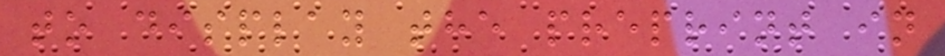to display the preprint in
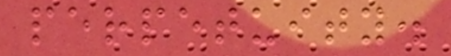perpetuity.
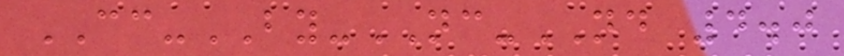CC-BY-NC-ND 4.0
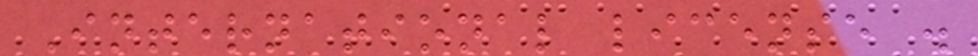International license .
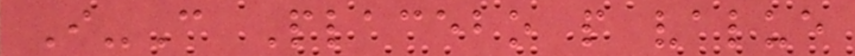I-C Placebo p value
